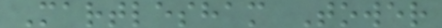Martlesham Tower
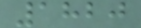1820
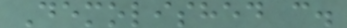Demolished c.
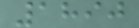1890
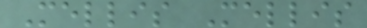Mellis Mellis
